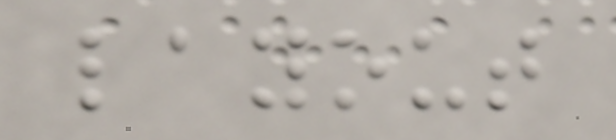layout
